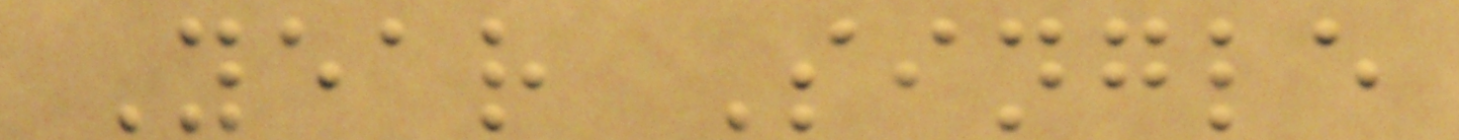Year Single
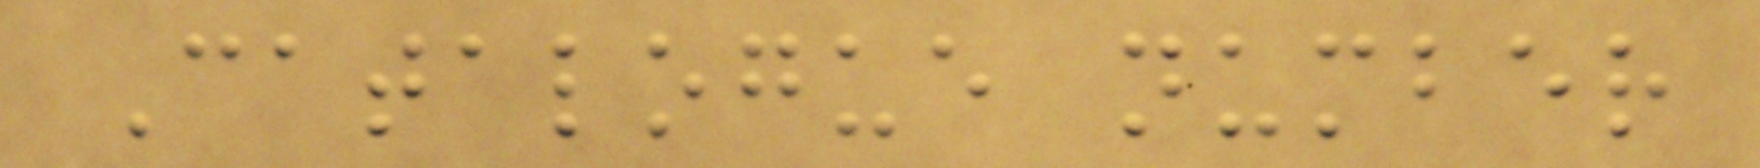Catalogue number
